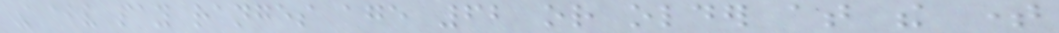the above pay ranges age 62 or older at the time
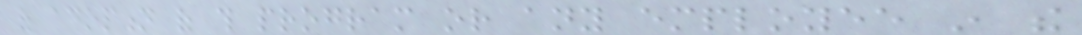of adoption of this program or any employee in the
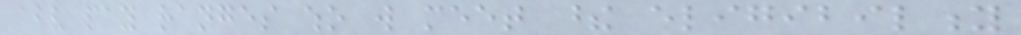above pay ranges who will meet these eligibility
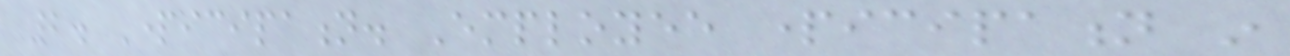2. Participation. Employee participation in
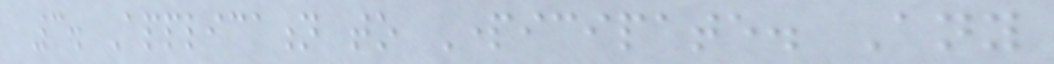3. Application to Participate. Any
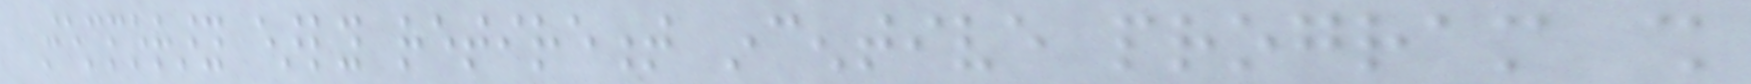temporary early retirement incentive program shall
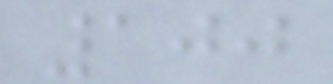100
